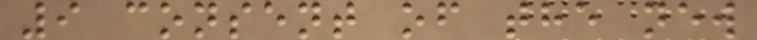9 consent of the new
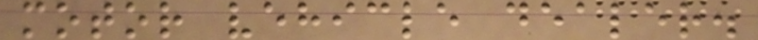motor vehicle dealer.
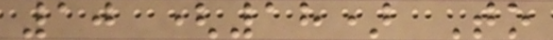10 (18) To
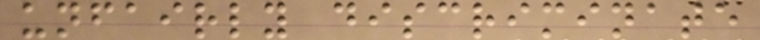unfairly discriminate
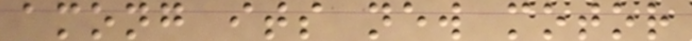among its new motor
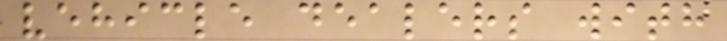vehicle dealers with
